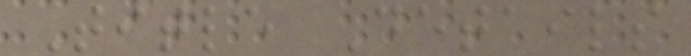Title Details
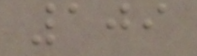109
